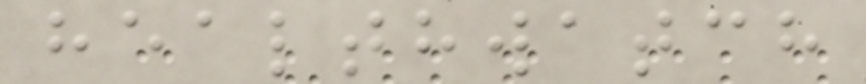healthwatch
